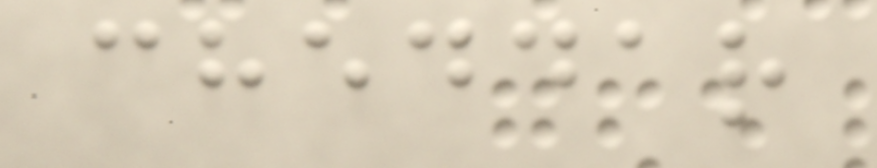cheddar
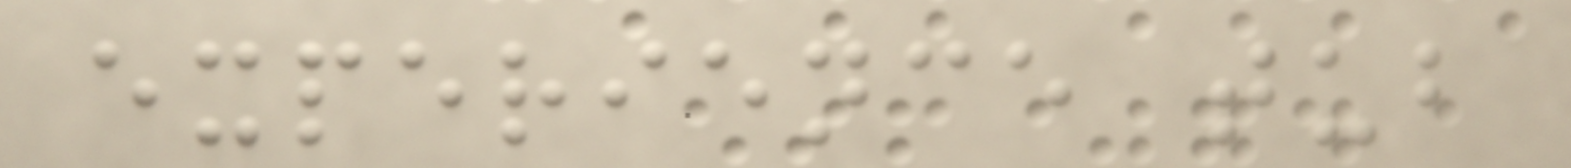experience tub
